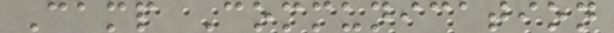Camp Communication
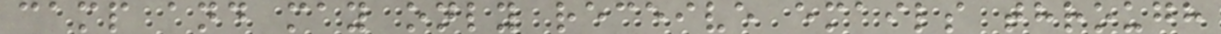camp and may only receive emails through
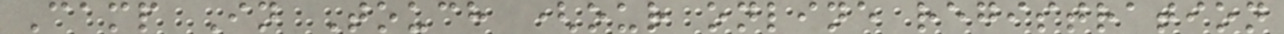Camp In Touch (our online registration
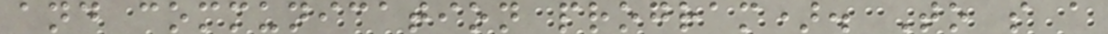and communication program). To s a
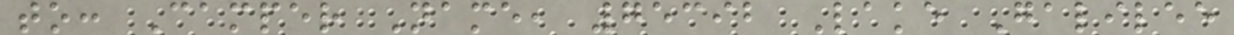to: Camper Name, 75392 Lake Galilee
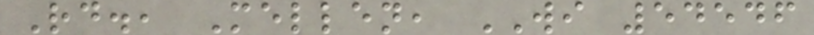Rd., Mellen, WI 54546
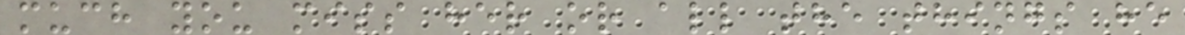much you miss her or all the things he
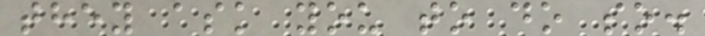they ask you to do so.
